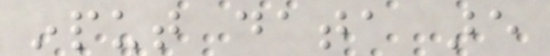input data are
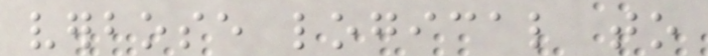verbose logical to
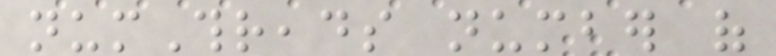numThreads number of
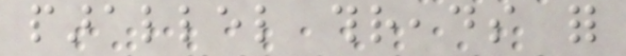parallel threads for
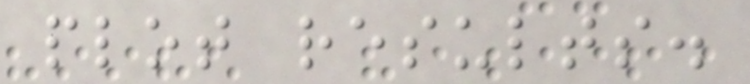plot results.
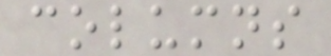columns
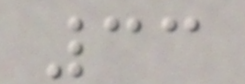33
